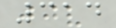314
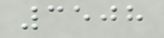3508
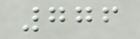776
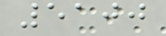5100
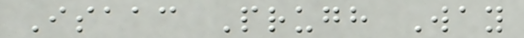Isaac Prugh Way
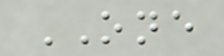ONE
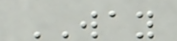WAY
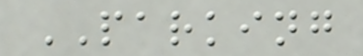PARKING
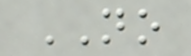NO
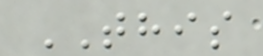THIS
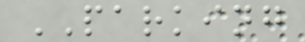PARKING
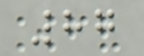87
